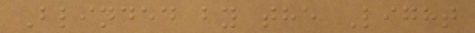Blinded by the Light
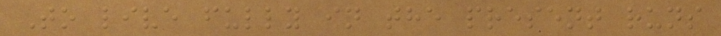To live fully in the present runs
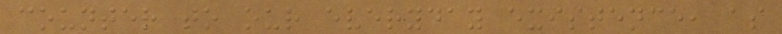counter to our everyday existence, as
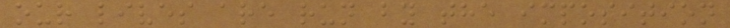our lives are run by the imposition
